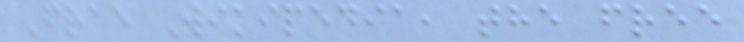Frae Wikipedia, the free
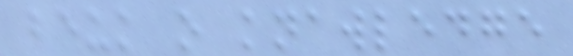beuk o knawledge
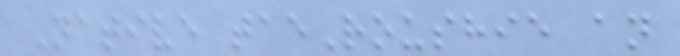Native taeRoushie an
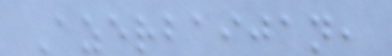Azerbaijan,
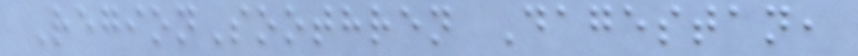RegionSoothren Dagestan,
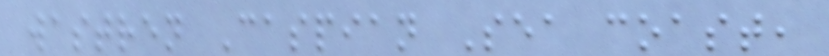wastren Caspian Sea coast,
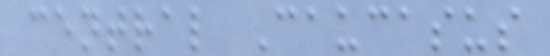central Caucasus
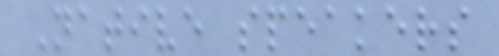Native speakers
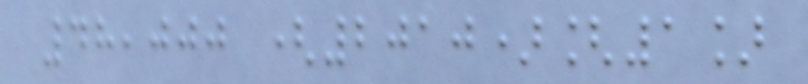48,000 (2010)[1]
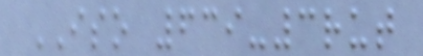ISO 639-3rut
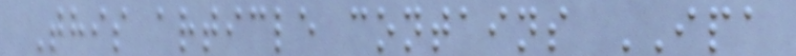This article contains IPA
